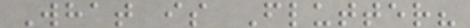What is Flutter?
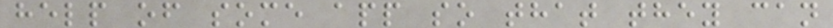help of some app so that they can
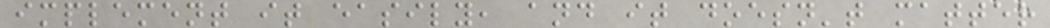implement it easily, and it doesn't matter
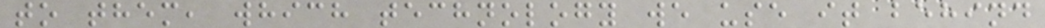to them, which technology we use it behind
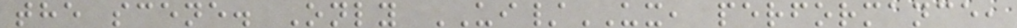the scene. Only UI/UX, performance,
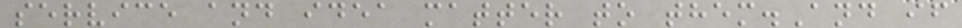service and idea matter to them.And if
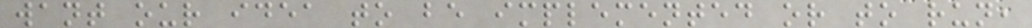want our idea to be implemented or to run,
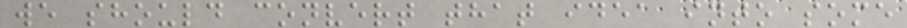we should convert that idea into some
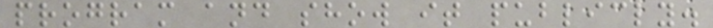program and show it publicly.
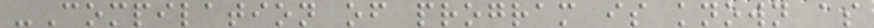-Compilation of program is known as
